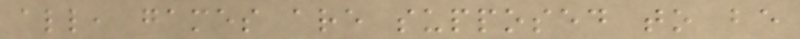all, games are supposed to be
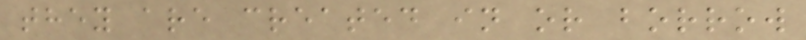they are created in or borrow
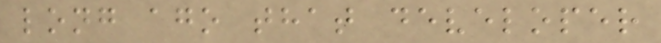long ago that developer
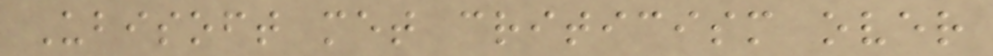Ubisoft met criticism over
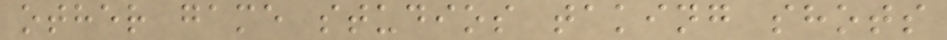other game studios taking shots
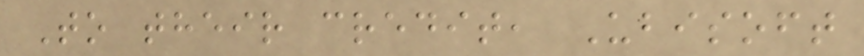To their credit, Ubisoft
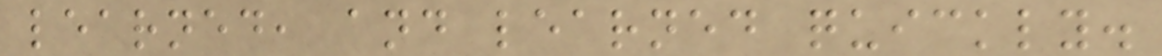learned, and learned quickly.
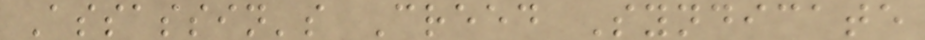Assassin's Creed Syndicate
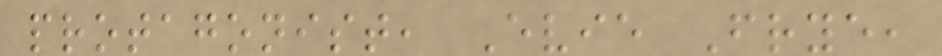protagonist, Evie Frye,
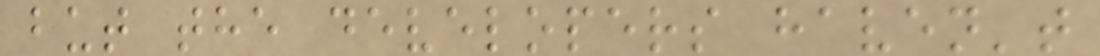but the developers haven't
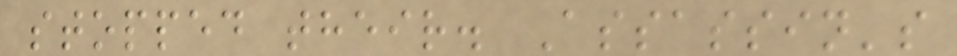stopped their. Assassin's
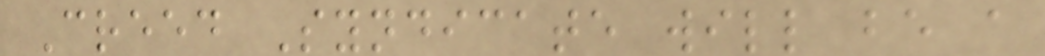Creed Syndicate will be a
